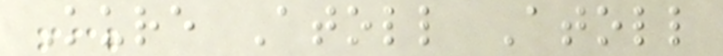Kure Atoll Atoll
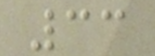33
